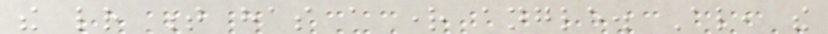the letter t has a right angle. Also, the
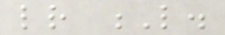letter L.
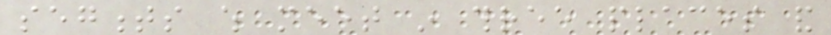segments which meet in three places and
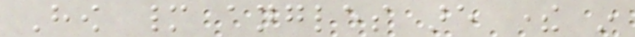How many angles are there in
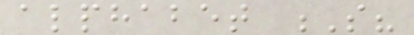alphabet S?
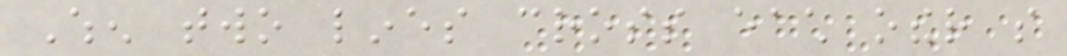When two lines cross each other so
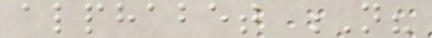alphabet N?
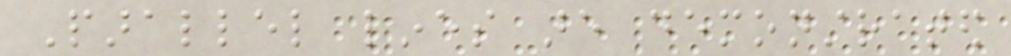Parallel lines are demonstrated
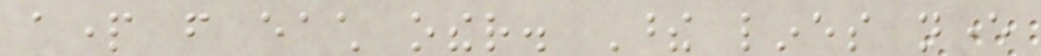apart from each other. These lines never
